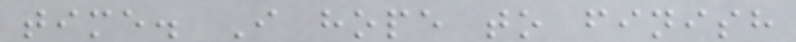time. I hope to finish
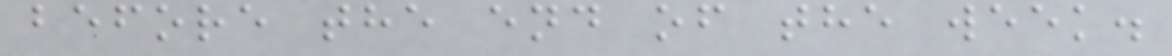before the end of the week.
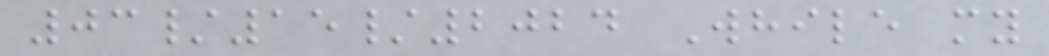03/15/2024 While my
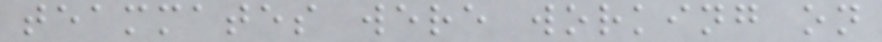teammates were working on
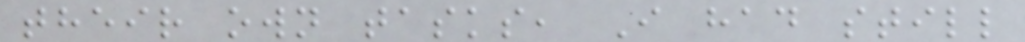their own tasks, I had still
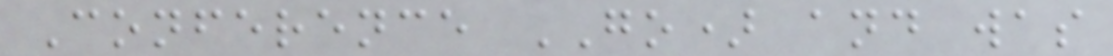Conference GO) and was
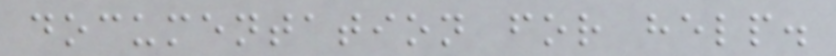documentation for help.
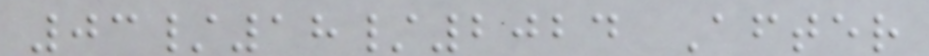03/18/2024 After
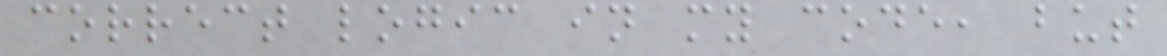correct logic in my code, but
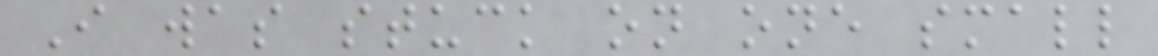I was stuck on one small
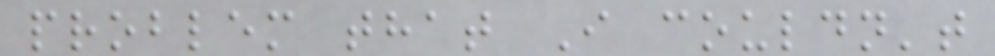problem that I couldn't
